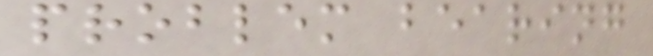problem bearing
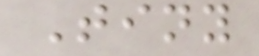Tiny
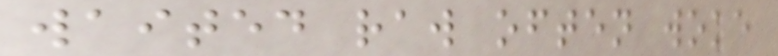waited raw often woke
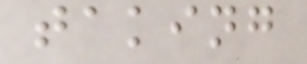taking
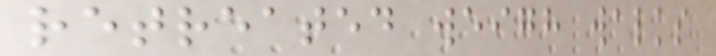retreated weigh walks
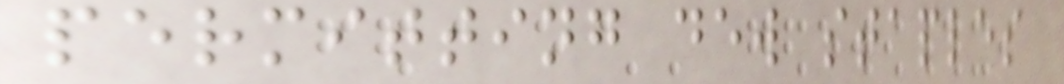permitting dew staples
